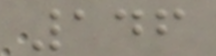146
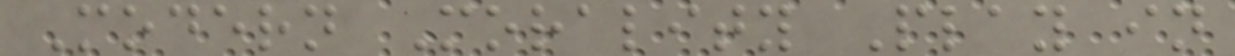Modern Morality Play in
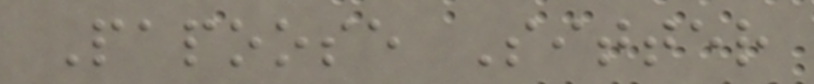Papoose Sitter
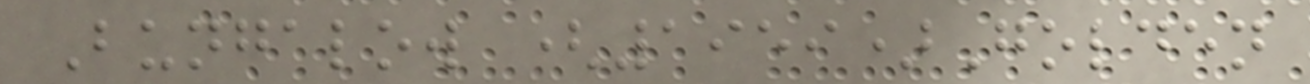Bungalow (1959)Golden
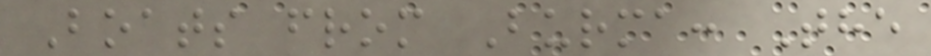Boats from Burma: The
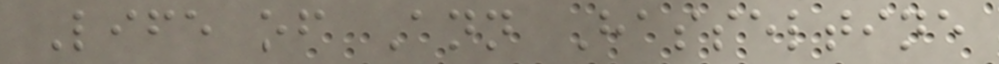Life of Ann Hasseltine
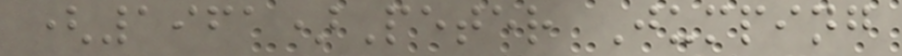(1961)Peter Jumping
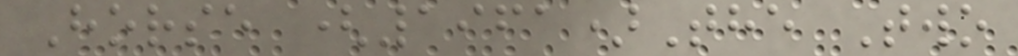Horse (1961)The Two
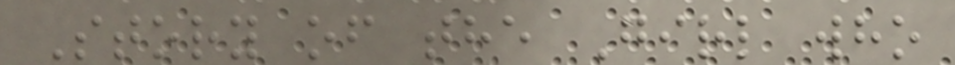Story of the Girl who
